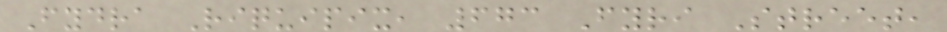Fydra Riquipix, 673 Fyri Street,
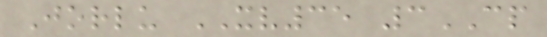Jorlu XV35 3CP
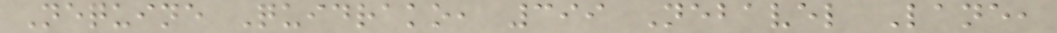Nequine Quidrako, 399 Nebavel Lane,
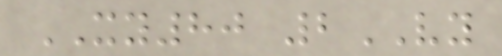XY80 2VY
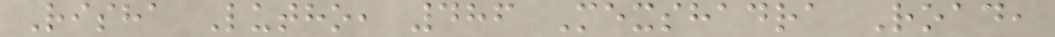Risha Lutho, 486 Mexshadra Road,
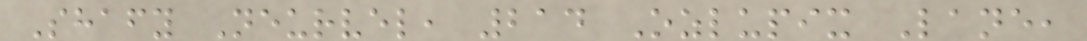Shafy Neurvel, 214 Ozlupix Lane,
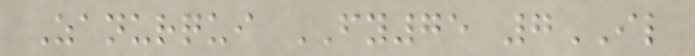Zanurqui FY75 7IL
